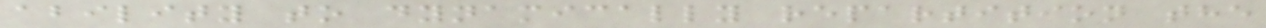ability to dynamically repartition the
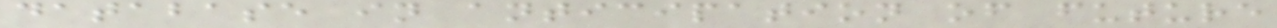database in anticipation of future
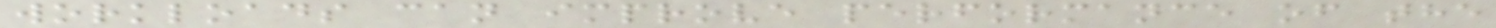workloads can improve performance of the
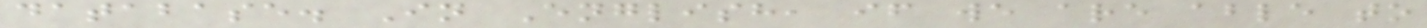database. In English, if we are able to
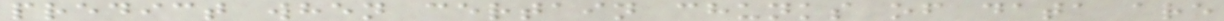predict when certain chunks of data are
